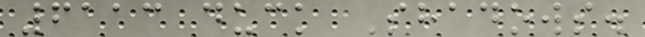6113 duck Shadows.
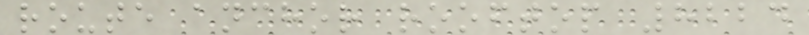route anchor rooftop 8224
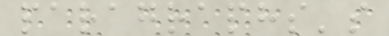paragraphs's
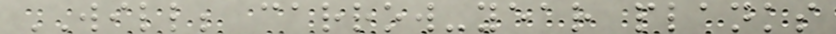WILL; carrow-year planks
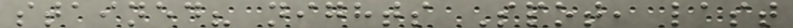stained? nights Spot, last
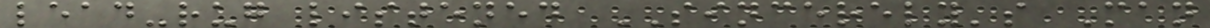lead-rug listened SINCERELY's Man
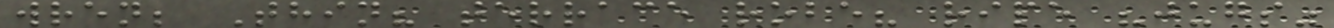wren; Thin? terrace robe? ripe "jugs"
